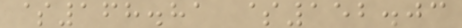$168.81 $152.03
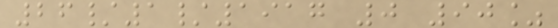26/1/1917 0 90%
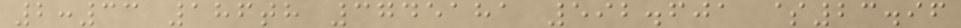2:33 186th 3745181 592.601 $23.96
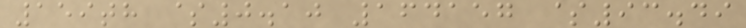159th $0.10 164157 $93.49
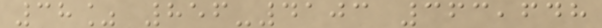38% 856-4103 363,648
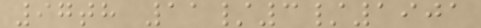97th 11/3/1901
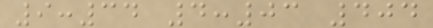9:34 4:03 404
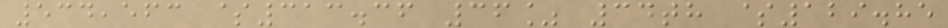534,563 $313.36 36% 34th $129.85
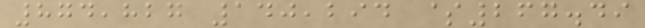874,827 140,294 $267.49
